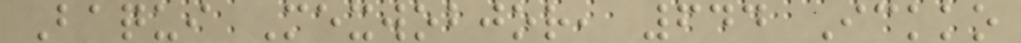Baqui Mexwobjor, 644 Ickko
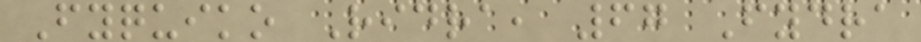Fyquiko Ridra, 67 Fydra
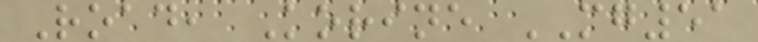Road, Korine MG51
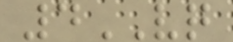4VQ
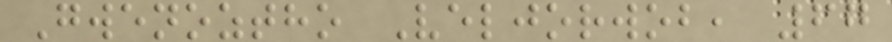Gwenoztho Veljorwob, 67
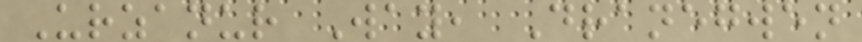Urzanur Way, Dranegwen
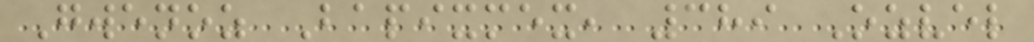Gwenoz Bapixmex, 389 Ozvel
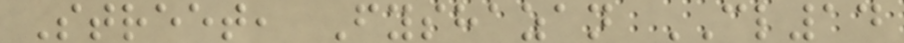Street, Fyshazan CL14
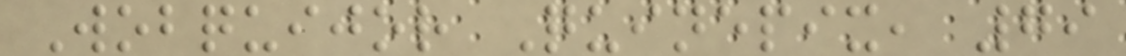Wobquijor Quinepix, 79
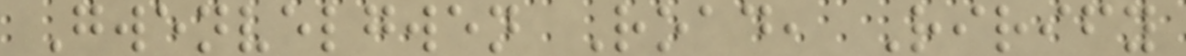Gwenvelgwen Road, Rirify
